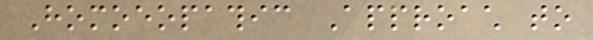Homoeopathic Approach to
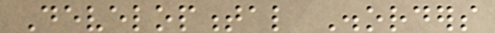Developmental Disorders
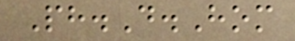Ph.D.Hom
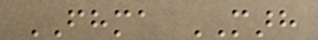FHMA MARH
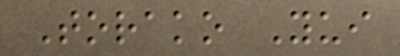Torako Yui
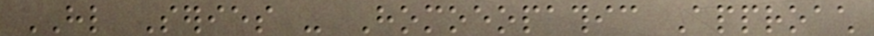HL Series - Homoeopathic Approach
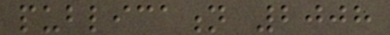publication 2008
